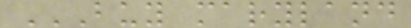BUY MARYLAND
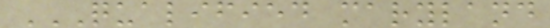QUALIFIED MARYLAND
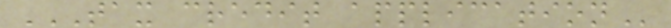TAX CREDIT APPLICATION
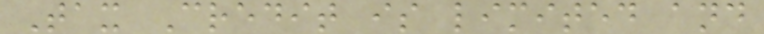Tax Credit is limited and
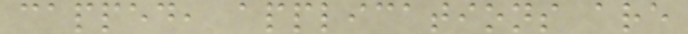capped, applications are
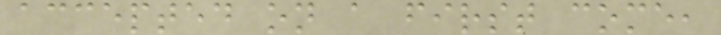accepted on a first come,
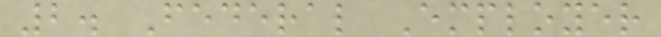2. Federal Employer
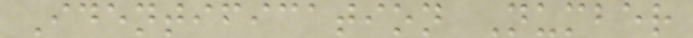Identification Number
